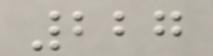227
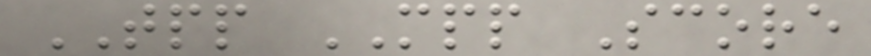TPP MPP Score
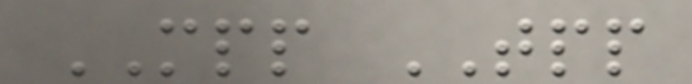MPP TPP
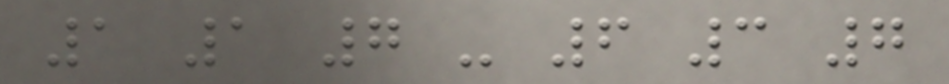1 1 7 - 6 3 7
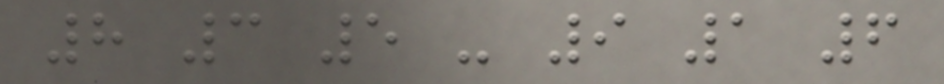8 3 5 - 9 1 6
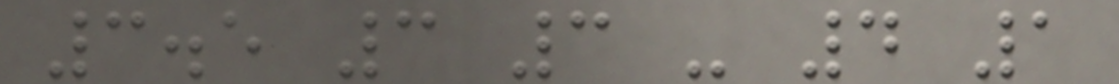3.5 3 3 - 4 1
